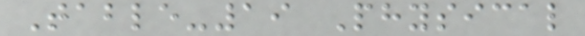Table-19 Physical
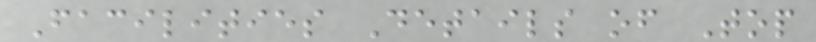Facilities Details of Top
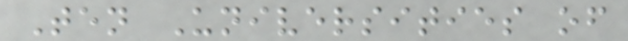Ten Universities of
